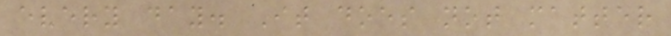every day. It does not matter
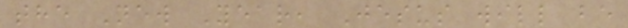the New Year, Jesus will be
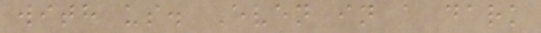with us. Even in a dark
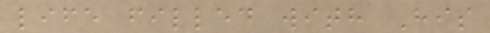life filled with His
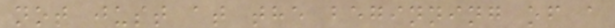not just at the beginning of a
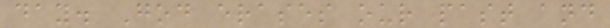day. God erases our past and
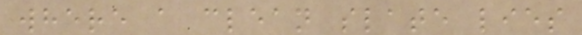where a clean slate lies
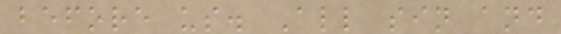before us. All sin and
